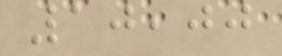10,00
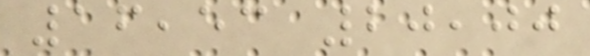16,53 20,00
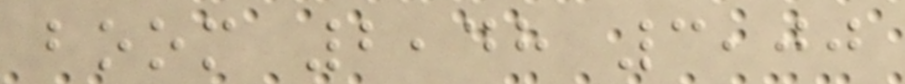boom 2,48 3,00
